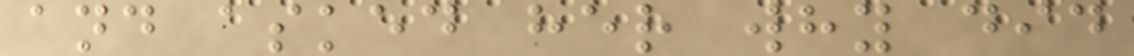and asked her why did
